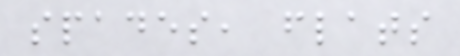spades, flats
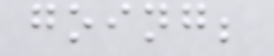going;
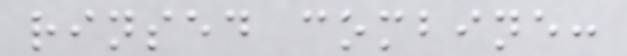rinsed combine:
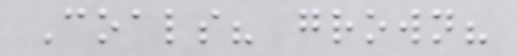Coals? grown?
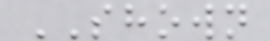SHOWN
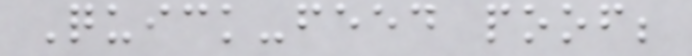Quick-feed poof;
